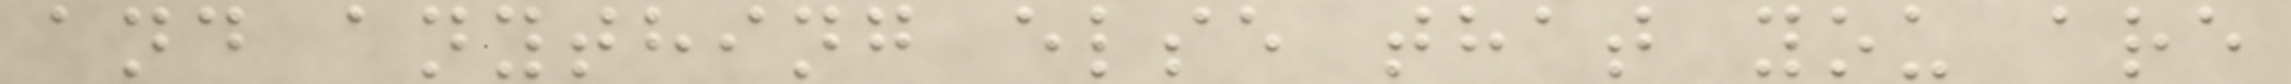and anything else that you are
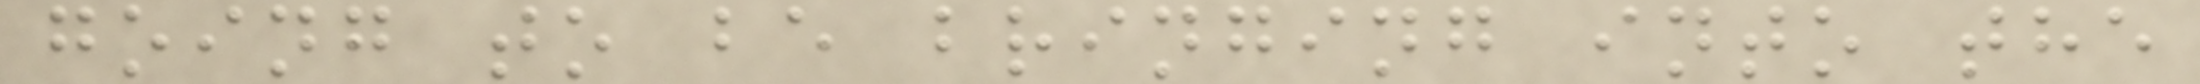going to be bringing into the
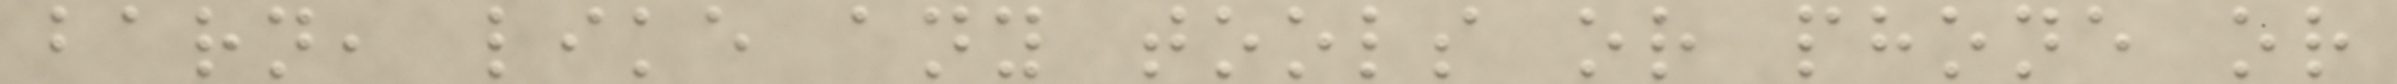barn, like any tools or phone or
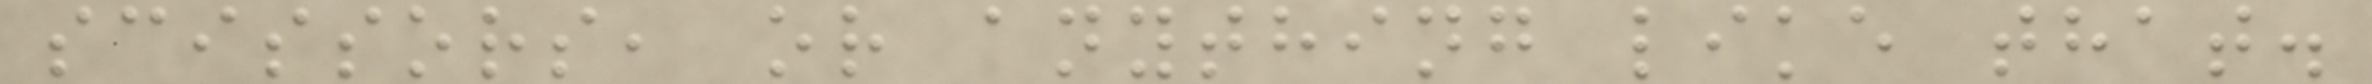scissors, or anything like that.
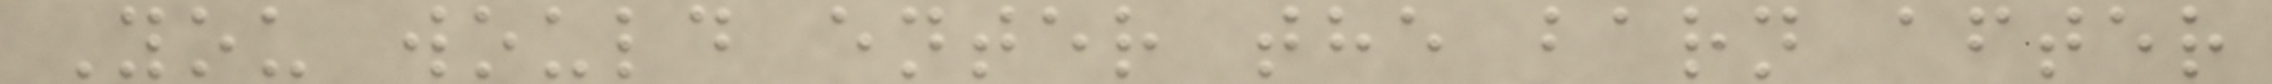You would enter the barn after
